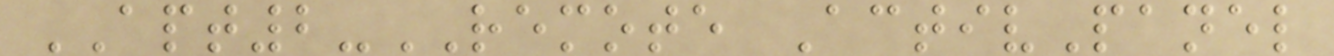APT2-REMOTE ActivPanel
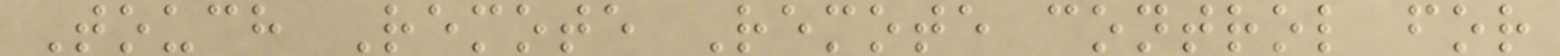Touch Remote Remote control for
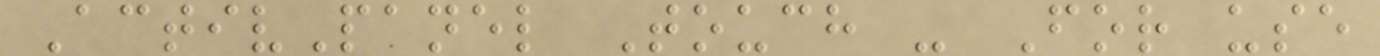ActivPanel Touch - For use
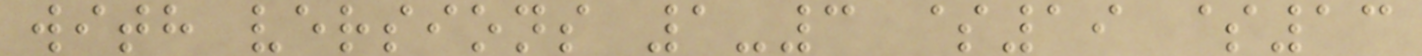with versions 1-3 $19 $13
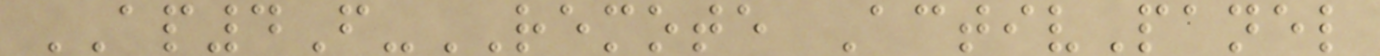AP4F-REMOTE ActivPanel
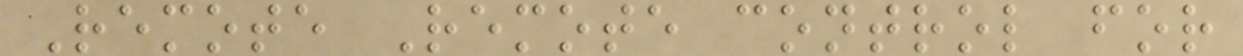Remote Remote control for
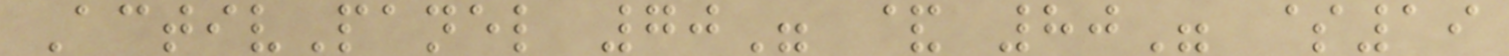ActivPanel 70" & 80" $19
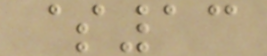$13
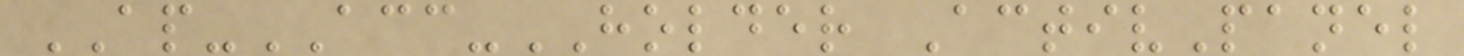AP-ACC-HOLDER ActivPanel
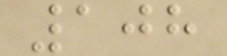108
